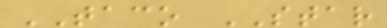TACO STAR
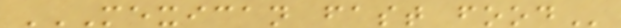MEXICAN FAST FOOD
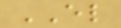EL
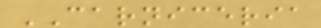CARNICERIA
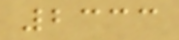2333
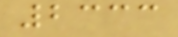2333
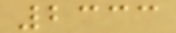2333
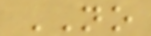NO
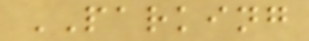PARKING
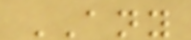ANY
